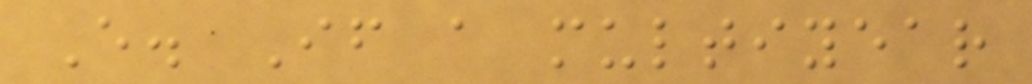E. If a multiyear
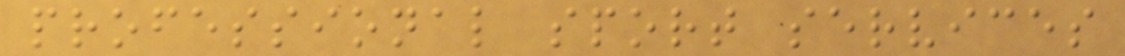professional sport services
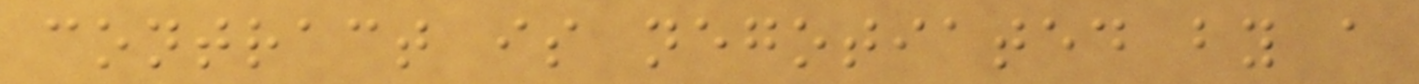contract is negotiated by a
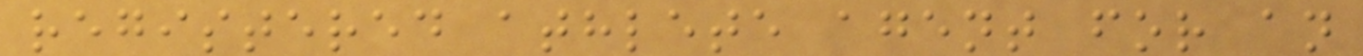registered athlete agent for an
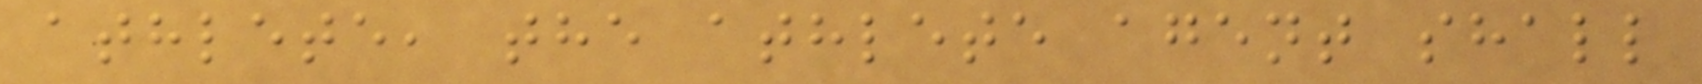athlete, the athlete agent shall
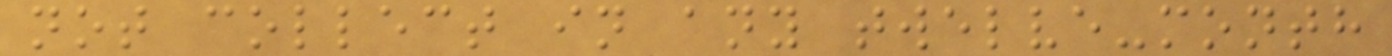not collect in any twelve-month
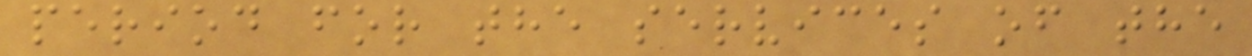period for the services of the
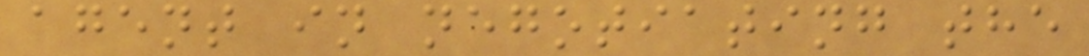agent in negotiating the
